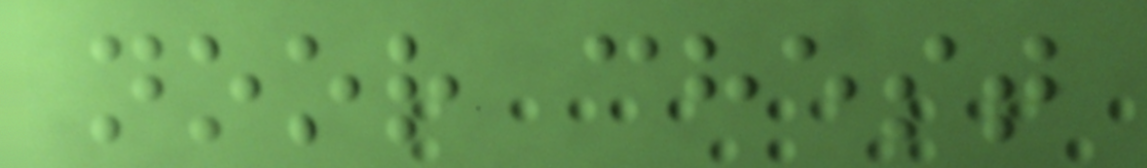noor chest
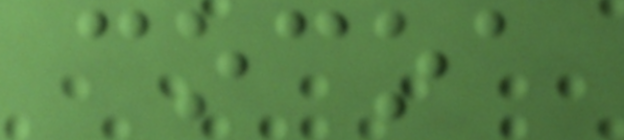cocoa
